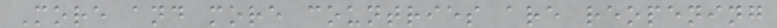More and more countries are reopening
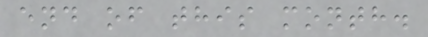end of this month.
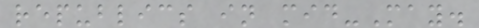republics in mid-May.
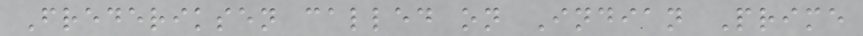Frederiksen called on Indian Prime
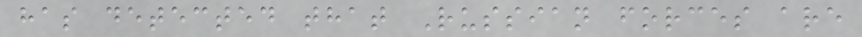has detected that Russian forces are
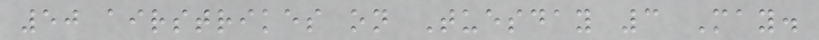50 airstrikes on Tuesday 3 May.
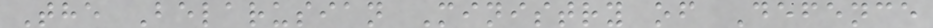The Belarusian Ministry of Defence
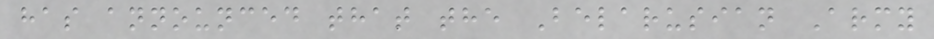has announced that the Belarusian Army
